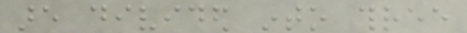are divided into three
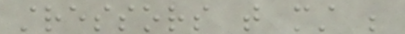stressors that must be
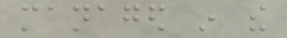managed in the
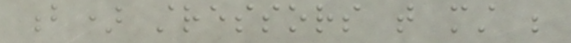b) stressors that must be
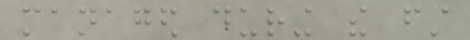managed during the first
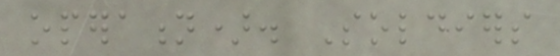operation). Soldiers
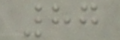87
